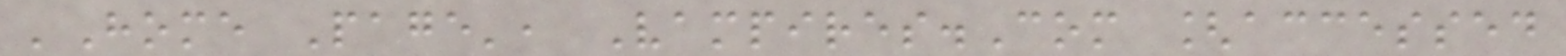'Home Page', Vampires.Com [accessed
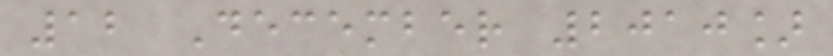12 December 2010]
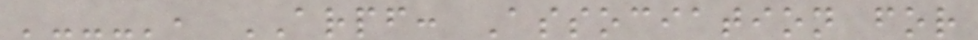'---', ARPF: Association for
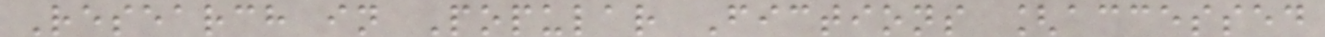Research in Popular Fictions [accessed
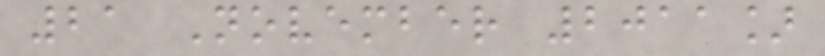21 November 2011]
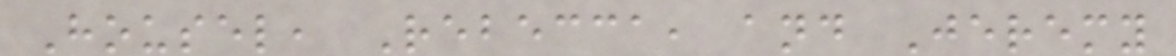Housel, Rebecca, and Jeremy
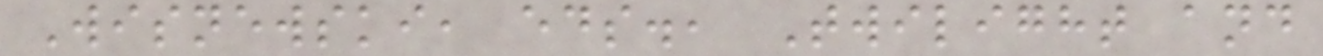Wisnewski, eds., Twilight and
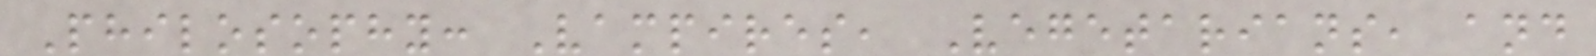Philosophy: Vampires, Vegetarians, and
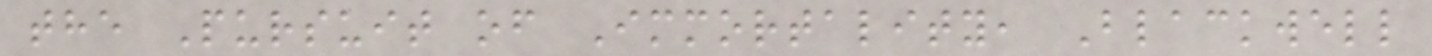the Pursuit of Immortality, Blackwell
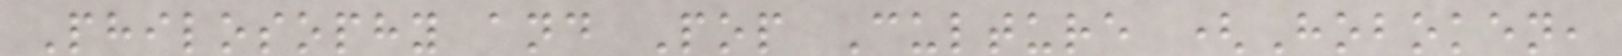Philosophy and Pop Culture (Hoboken,
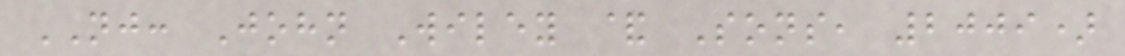NJ: John Wiley & Sons, 2009)
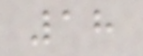18
